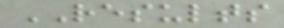RESULTS
